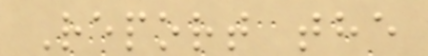Report the
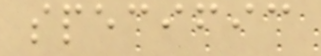specific
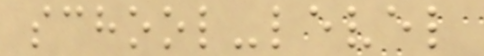school-level
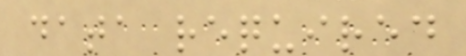data required
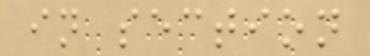in section
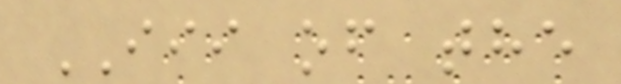III of the
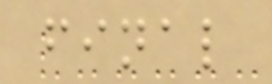final
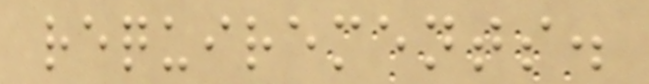requirements.
